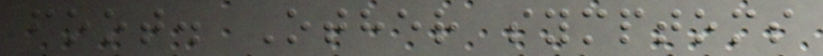foot. Other symptoms
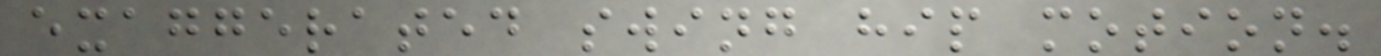exaggerated swing hip motion.
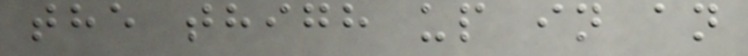the thigh up in an
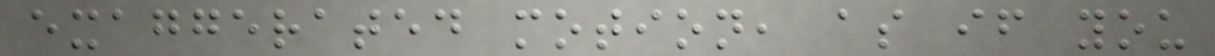exaggerated motion, as if you
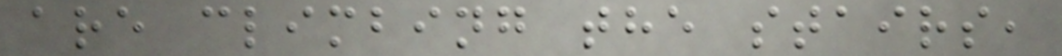are climbing the stairs,
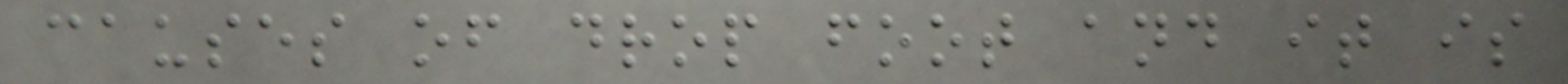causes of drop foot and it is
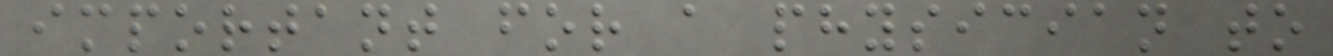important for a physician to
